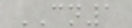CN1
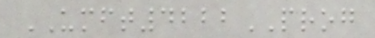UMFT4222PROG
